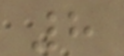8
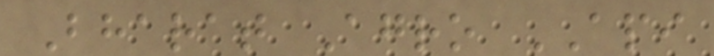Bharat Agro API
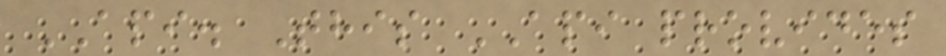API. This API provides
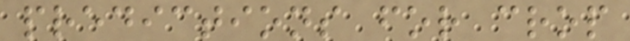predictions for crop
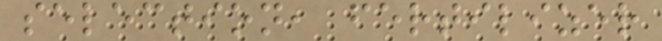selection, fertilizer
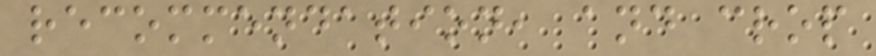recommendation, and crop
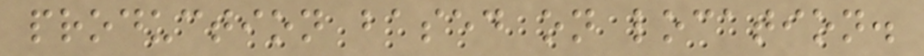production based on location.
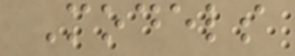Models
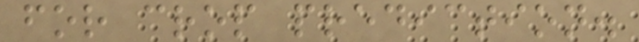for crop prediction.
